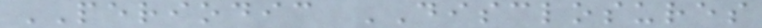PERIODIC DISCLOSURES
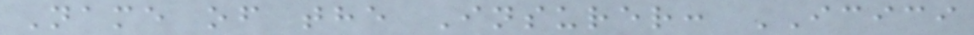Name of the Insurer: ICICI
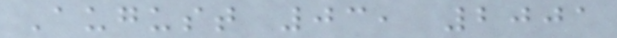August 03, 2001
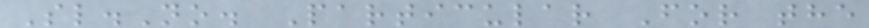Sl.No. Particular For the
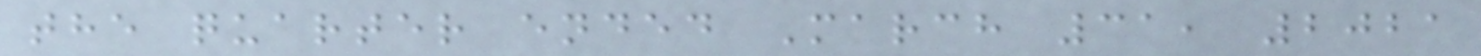the quarter ended March 31, 2021
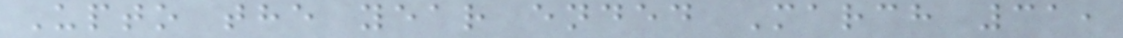Upto the year ended March 31,
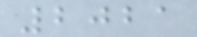2021
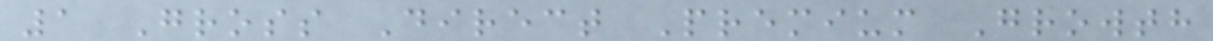1 Gross Direct Premium Growth
